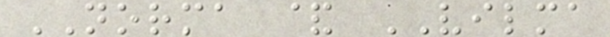NORMA & VILMA
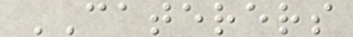CATERERS
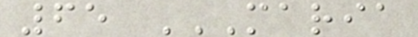65 MARIA
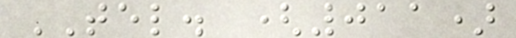TEL. (011)
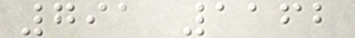791 1162
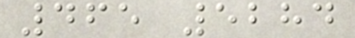465 5284
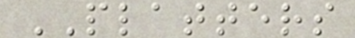PLATTERS
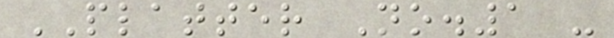PLATTER No.1 -
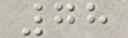78
